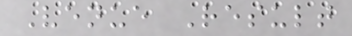Venue Result
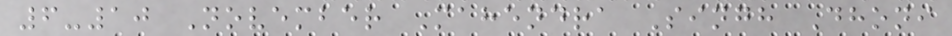6-10 November Mahendra Singh Dhoni
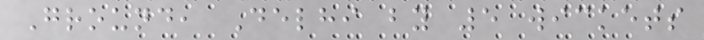Ground, Delhi by 5 wickets
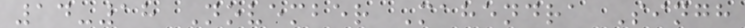14-18 November Mahendra Singh
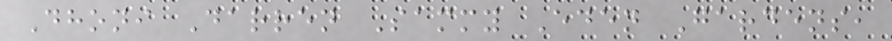Dhoni Darren Sammy Eden Gardens,
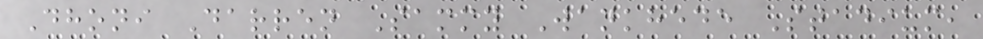Dhoni Darren Sammy Wankhede Stadium,
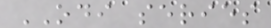ODI series
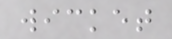wicket
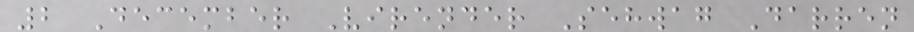2 December Virender Sehwag Darren
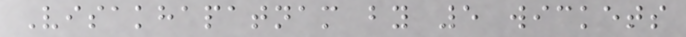Visakhapatnam by 5 wickets
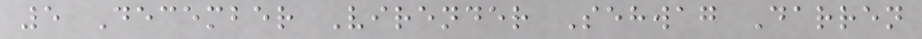5 December Virender Sehwag Darren
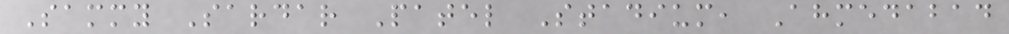Sammy Sardar Patel Stadium, Ahmedabad
